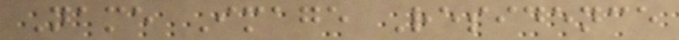Name Image Residence
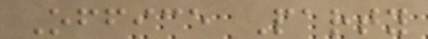Office Party
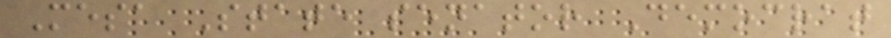Mesa State senator Democrat
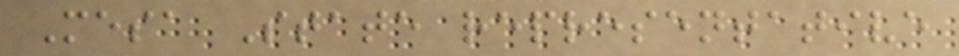Mesa State representative
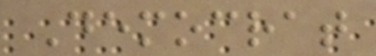Democrat
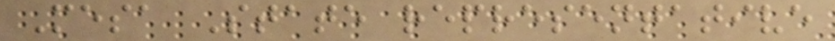Mesa State representative
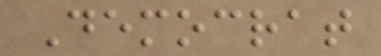Democrat
